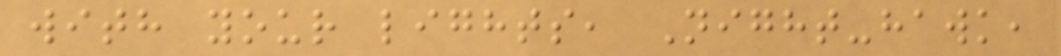with your lights, Night-hawk,
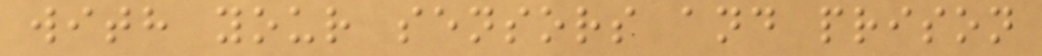with your sensors and prison
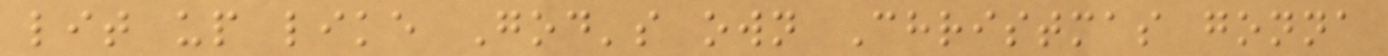lit up like God's own Christmas gonna
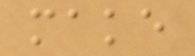make
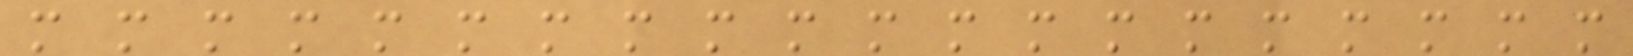m m m m m m m m m m m m m m m m m m m m
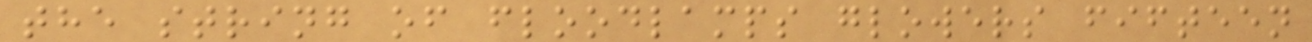the string of floodlamps glowers fifteen
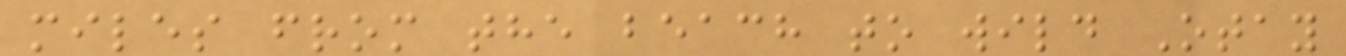miles from the beach to wild Otay
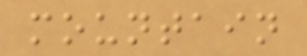mountain
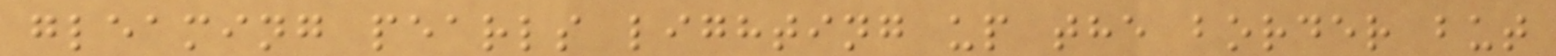gleaming pearls lighting up the border but
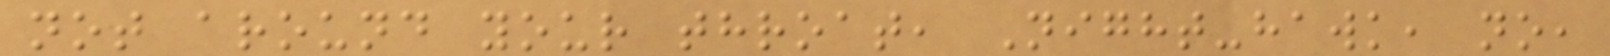not around your throat, Night-hawk, no,
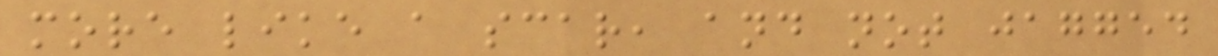more like a scar, and not jagged
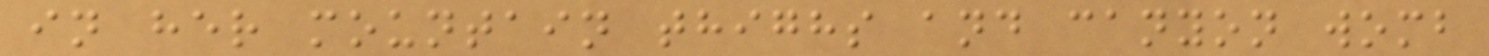in her mountain thighs and canyon womb
